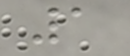1
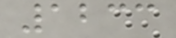1233
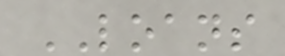LOANS
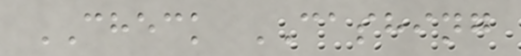CHECK CASHING
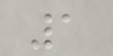1
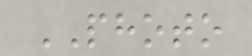PHOTO
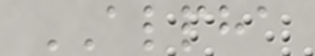ALPHA
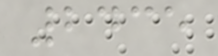2435
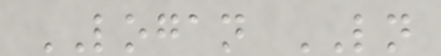LOGAN LN
